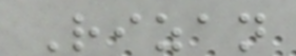Rizan
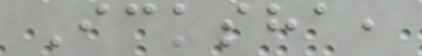Icksha,
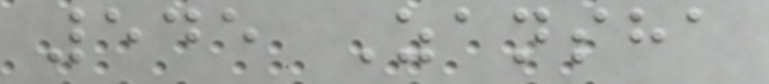545 Zansha
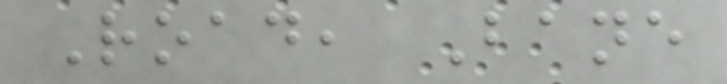Road, Bane
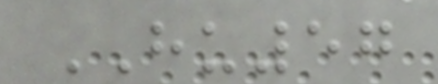HU57
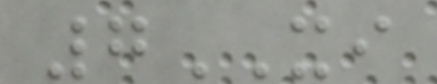7XI
